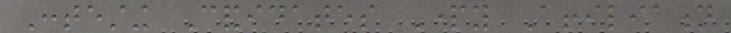Contesting Candidates Party Affiliation
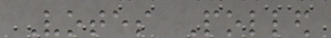Votes Polled
